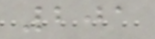201
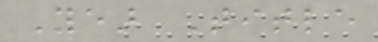Year Title
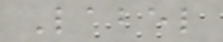Label
